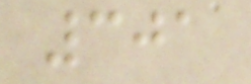301
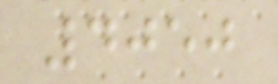4050
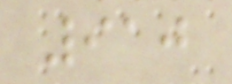910
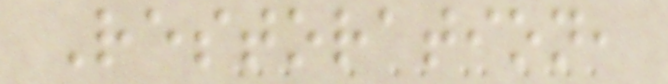Restoration,
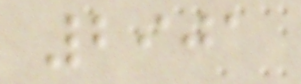2901
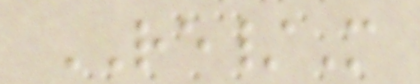RE/M
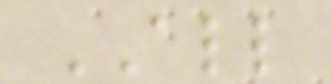ALL
